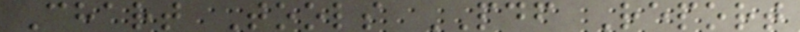Chart Tools PDF Report
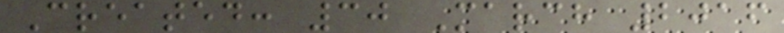Created: 30 March 2016
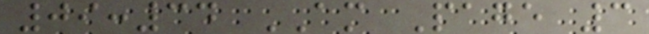09:34 AM Page 3
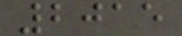2015
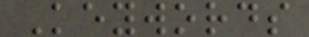Keywords
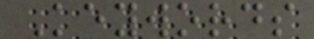Keywords
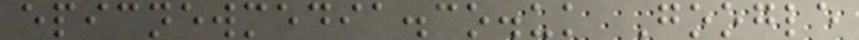epicnewmedia.co.uk Google
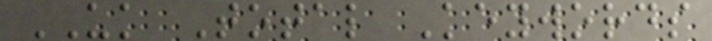UK Total Keywords
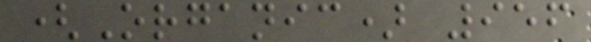(Organic) 956
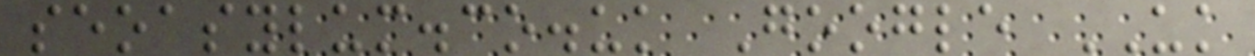seoasylum.co.uk Google UK
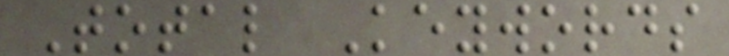Total Keywords
